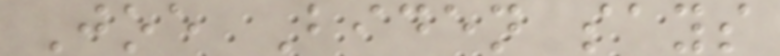Joe Biden says
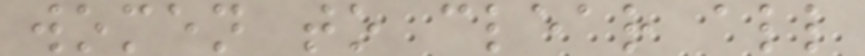women to clear all
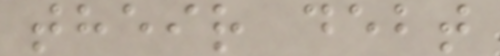their debt
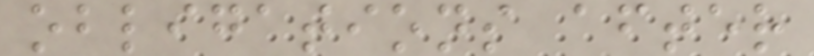obligations after
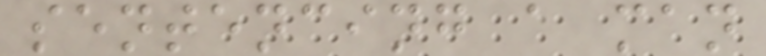sentencing a man
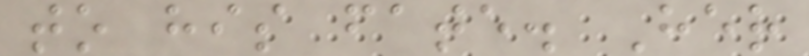to his fate. Her
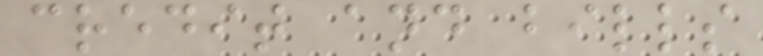credit and bills
